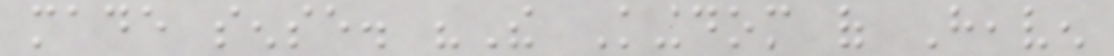made sense. "The Kingdom of Heaven
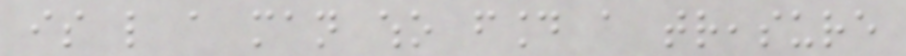is like a man who found a treasure
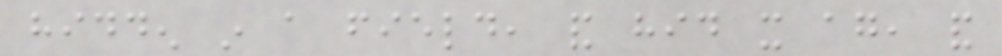hidden in a field, and hid it again, and
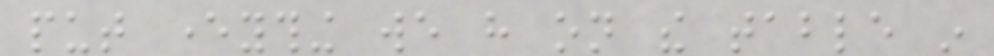put everything we have on the table in
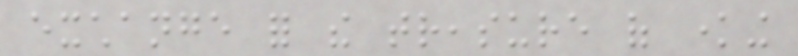exchange for the treasure of knowing
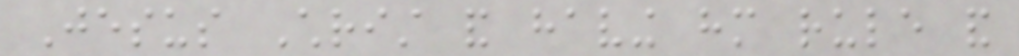Jesus Christ and having him rule and
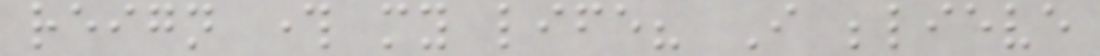reign through my life? I believe
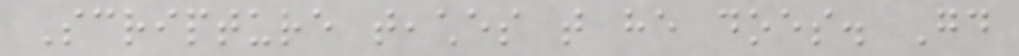Scripture teaches that he does. Good
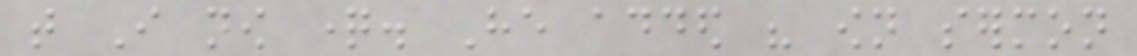that I now question. He added his own sermon
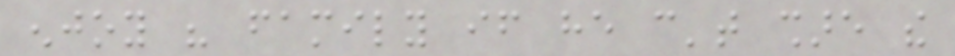enjoy his family if he can't share the
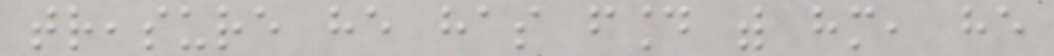treasure he has found with him, he
